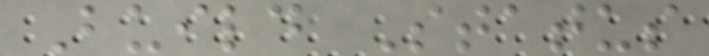Build Status
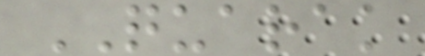QUARAK
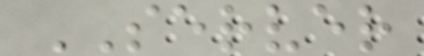SERVER
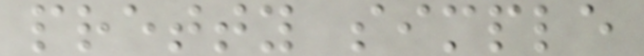pretty simple
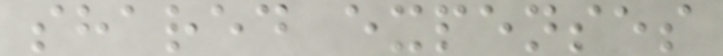shared expenses
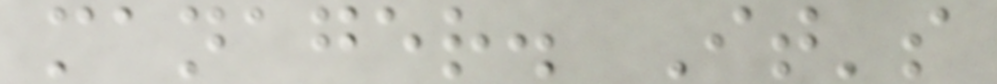manager. It's
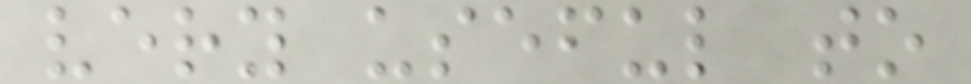very useful to
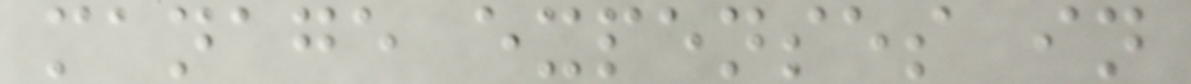manage expenses in
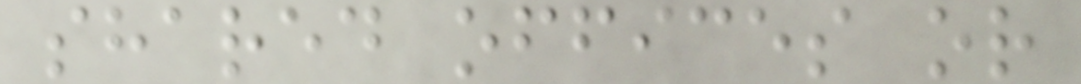shared offices or
